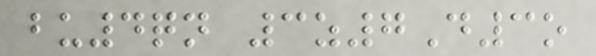bu4qn 3z7D3o
